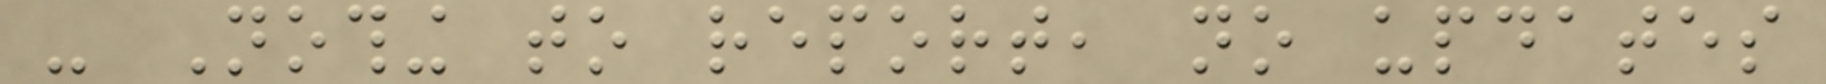- Nothing to report, no updates
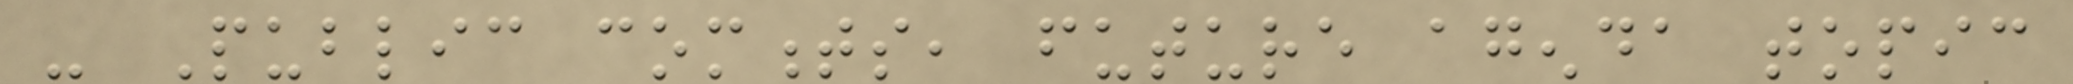- Public comments, future agenda topic
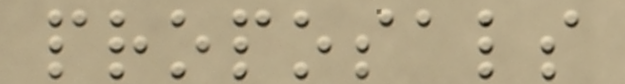proposals
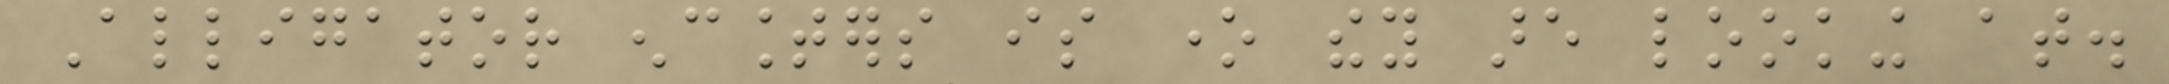Alligator encounters is one they are looking at.
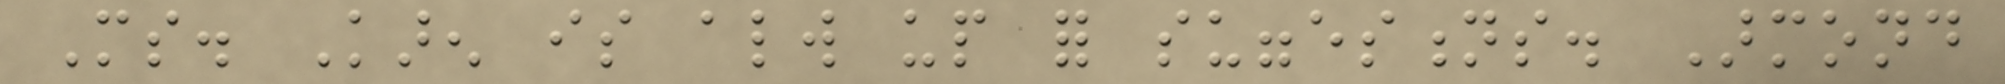Ms. Karen is always up for suggestions. Armond
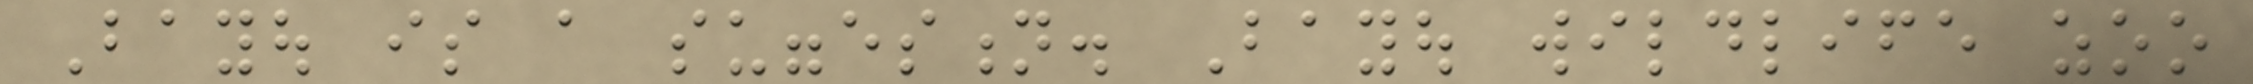Bayou is a suggestion. Bayou wildlife zoo
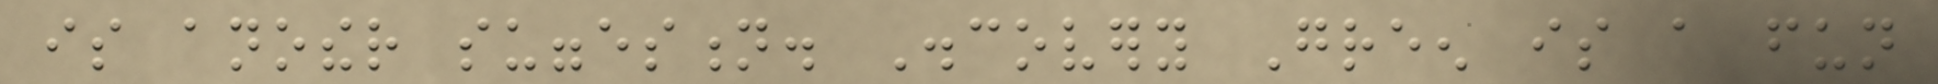is another suggestion. Discovery Green is a fun
